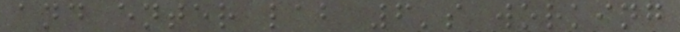and enter lab 6's working
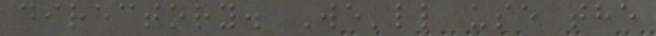directory. We'll use the
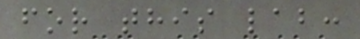for this lab:
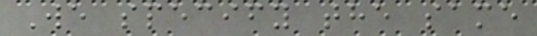We specify the same
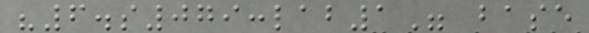"6.s079:lab1" base
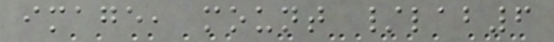image, mount /lab6
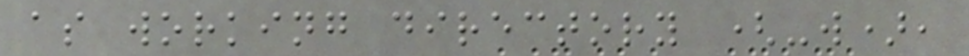as working directory (-w),
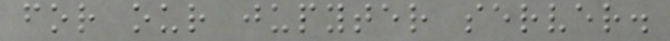for our jupyter server.
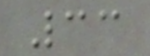33
